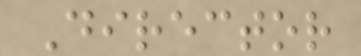Director
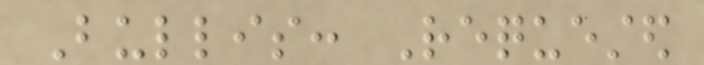Bullis: Requested
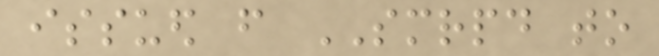issued from SMRPD to
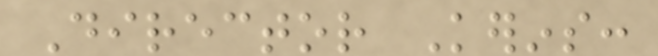Director Kerins:
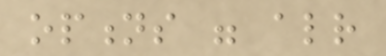options were already
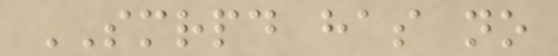SMRPD has no
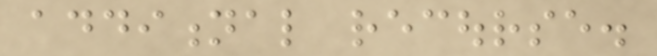additional recourse.
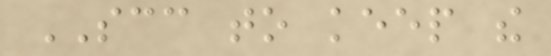SCC to keep the
